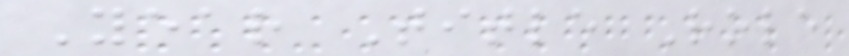Year Title Role
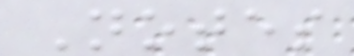Notes
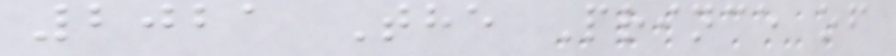2021 The Prince of
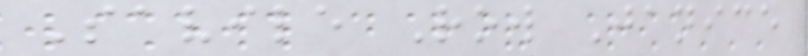Savile Row Janice
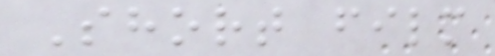Short film
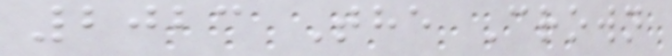2023 The Crown
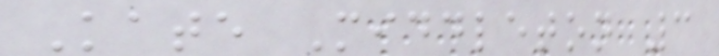Kate Middleton 3
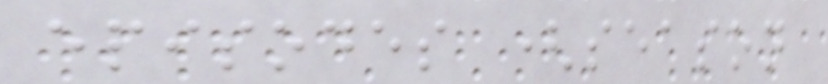episodes (season
